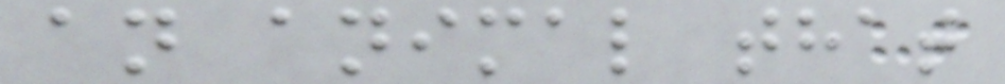an animal that
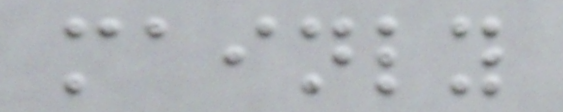mainly
